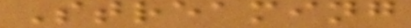Streaming
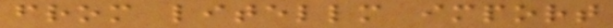from litellm import
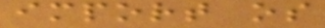import os
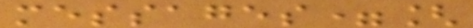messages=[
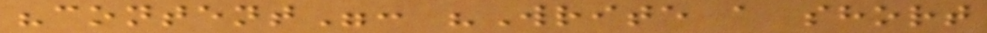"content": "Write a short
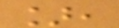],
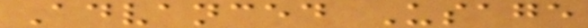Advanced Usage
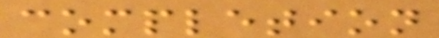completion
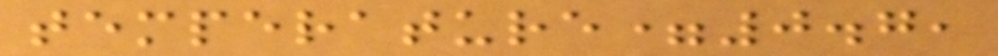temperature=0.7,
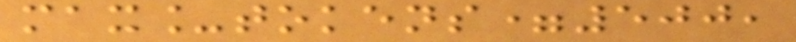max_tokens=500,
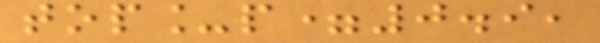top_p=0.9,
